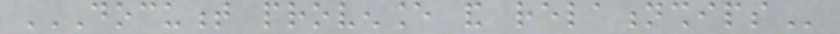DOCUMENT PROVENANCE AND RELATIONSHIPS
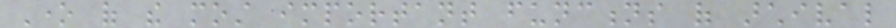One of the most important functions of archival
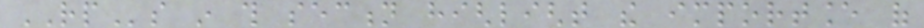RPs in this section highlight the importance of
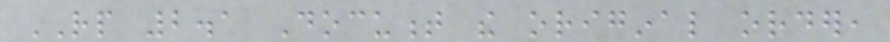RP 2.1 Document the original order,
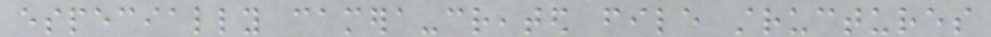especially camera-created file structures
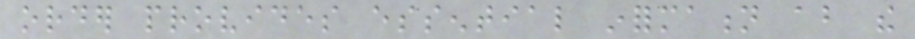order provides essential information about the
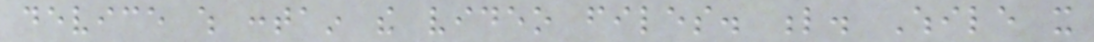device which contain the video files. l. While it
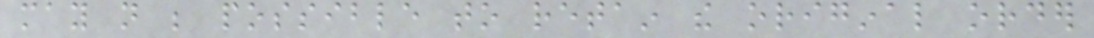may not be possible to retain the original order
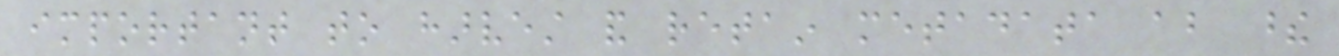important to harvest and retain metadata about these
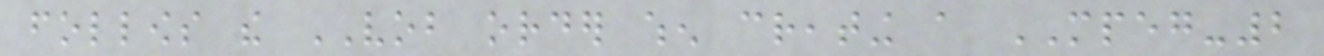follows the VOB order when creating a MPEG-2
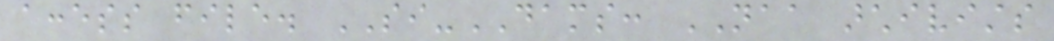access file. SI-DAMS: NAA archivists
